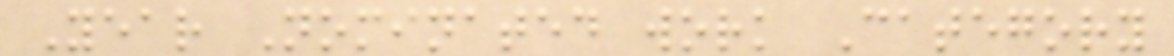Year Nominated work Category
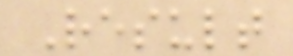Result
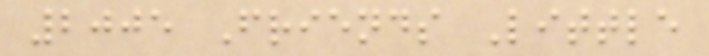2005 Friends Little
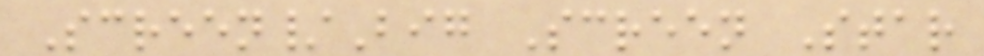Screen/Big Screen Star
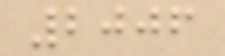2006
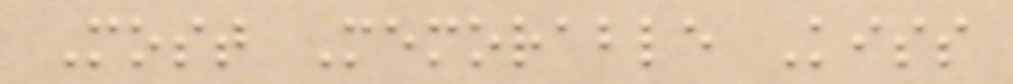Most Memorable Kiss
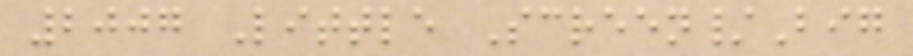2007 Little Screen/Big
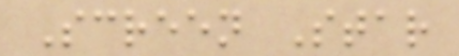Screen Star
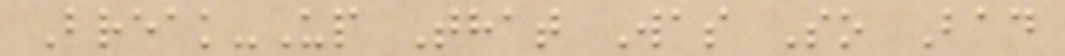Break-Up That Was So Bad
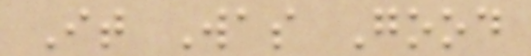It Was Good
